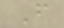F
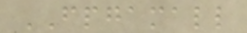FPGAMALL
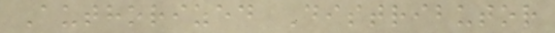Authorized Distributor
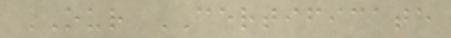OUR CERTIFICATE
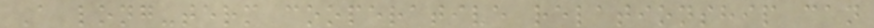A long-term cooperative relationship can
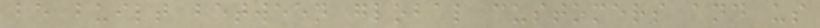be built between global customers and us
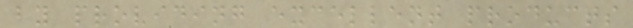by providing excellent products
